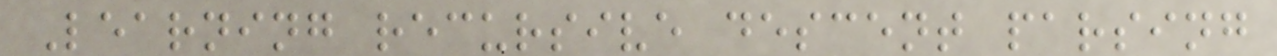Learning recursive descent parsing
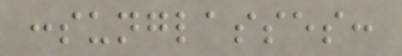:sunglasses:
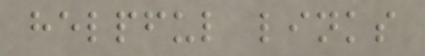helpful links
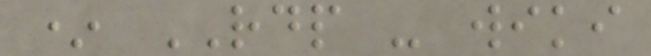* RDP - wiki
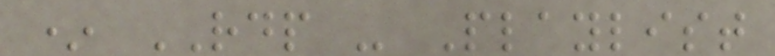* RDP - Playlist
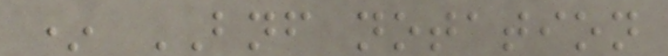* BNF notation
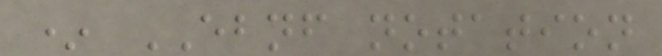* EBNF notation
